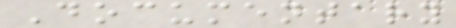Documentary
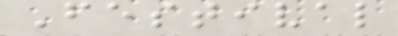Festival
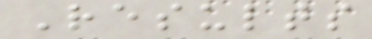Results
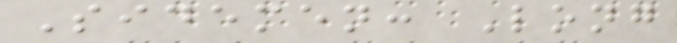Sidemen: Long
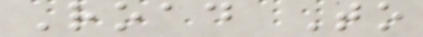Road To
